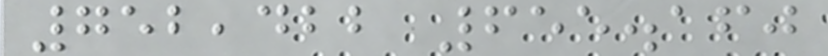752,422 655.160
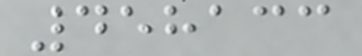458133
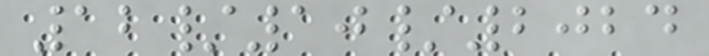12/10/2024
